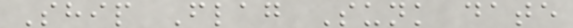Ship Flag Sunk date
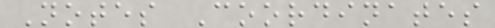Notes Coordinates
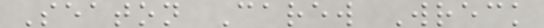Seaton Carew Wreck
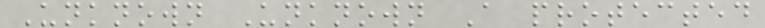Unknown Unknown A protected
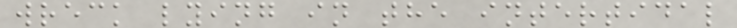wreck lying in the intertidal
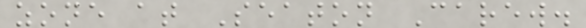zone at Seaton Carew.
